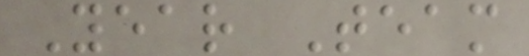Year Team
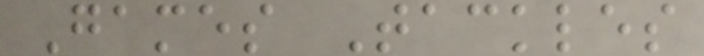Games Tackles
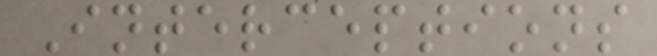Interceptions
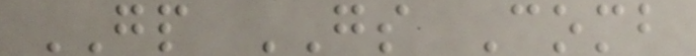GP GS Comb
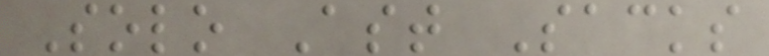Solo Ast Sacks
